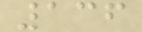136
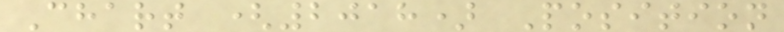Chart (2018) Position
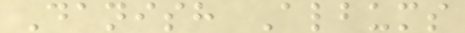Danish Albums
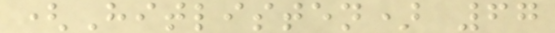(Hitlisten) 67
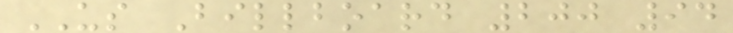US Billboard 200 94
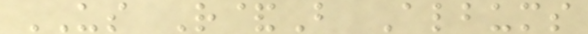US R&B Albums
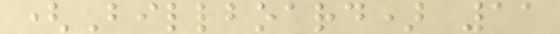(Billboard) 11
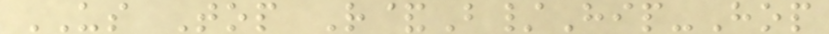US Top R&B/Hip-Hop
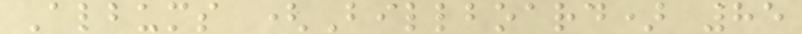Albums (Billboard) 85
